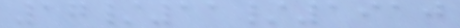17/11/1910
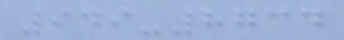949-8734
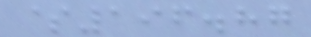$196.87
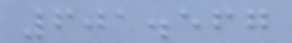601.567
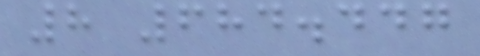8 684.447
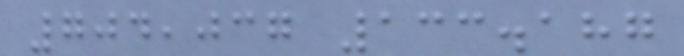704,037 133.187
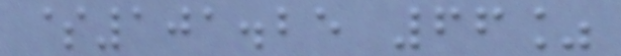$101.25 66%
